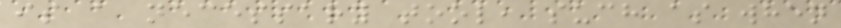is a necessary tool, such as when
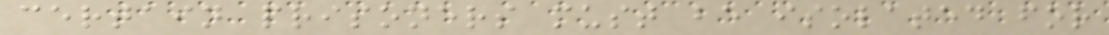certain prisoners must be isolated for
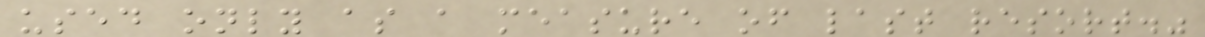used only as a measure of last resort."
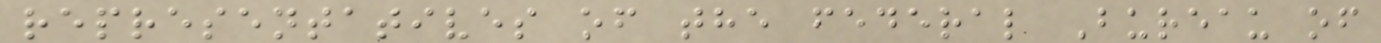representatives of the federal Bureau of
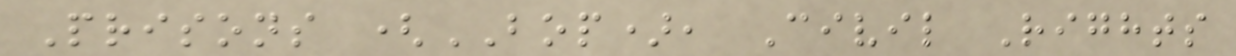Prisons (BOP), Civil Rights
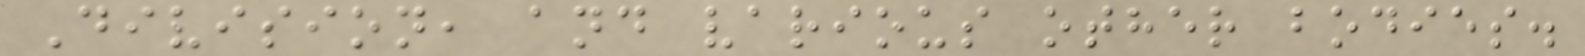Division, and various other bodies.
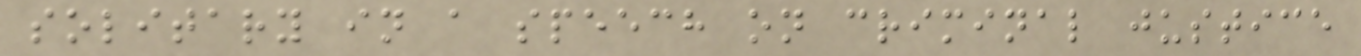solitary in a speech on criminal justice
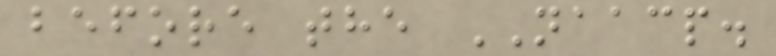before the NAACP.
